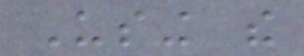Using the
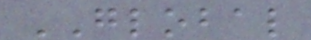GLOBAL
